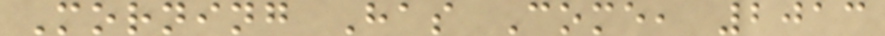Morning Has Come, 2013
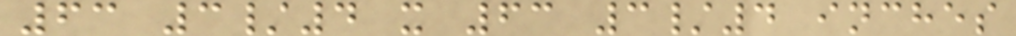63 3/4 x 63 3/4 inches
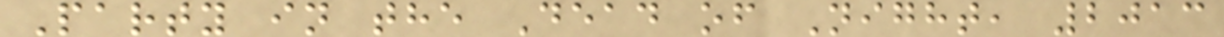Party in the Dead of Night, 2013
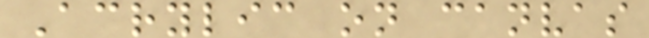Acrylic on canvas
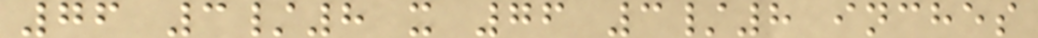76 3/8 x 76 3/8 inches
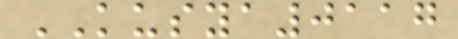KUSYA0117
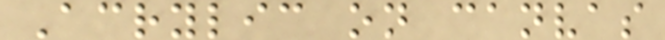Acrylic on canvas
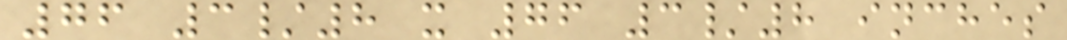76 3/8 x 76 3/8 inches
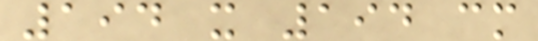194 x 194 cm
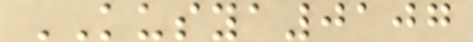KUSYA0107
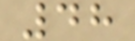48
